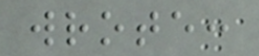wrote:
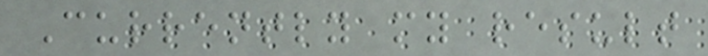Currently my result
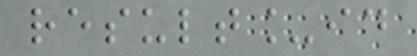result_id
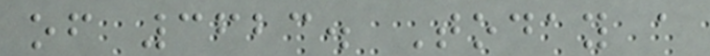of 3623. Today a
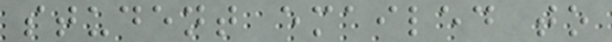student emailed to
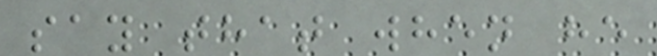say that when he
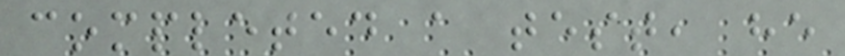completed a test, he
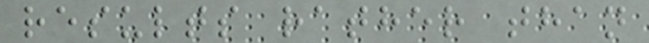results rather than
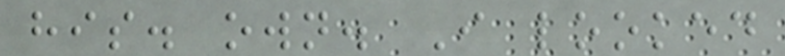his. own. I looked
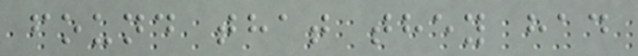found that they had
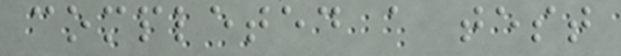completed a test
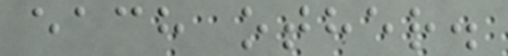each other.
